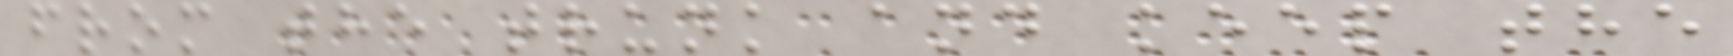from the trunk and keep the
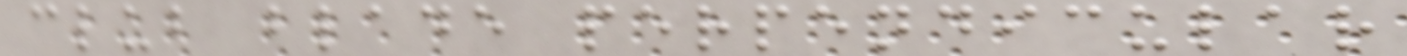club blade perpendicular
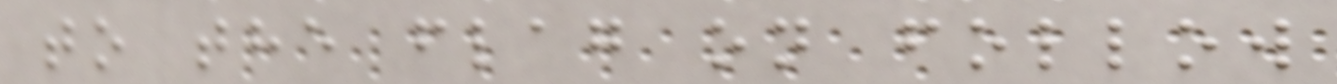to the flag on follow
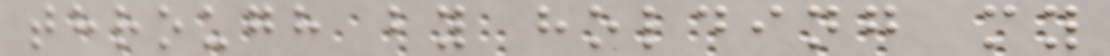through by holding my
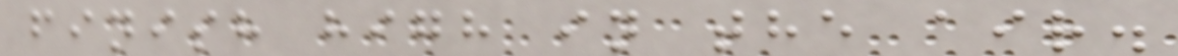finish high in the air.
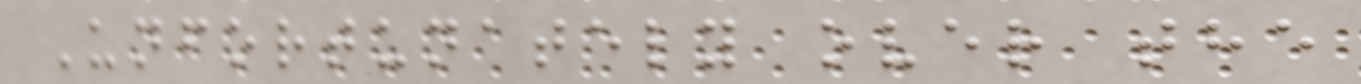Unfortunately over the
